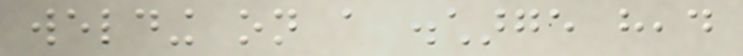welding on a discharge head
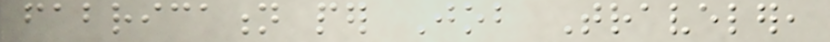fabrication per Job Traveler,
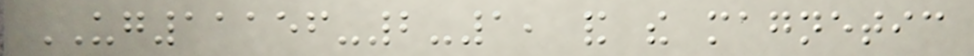UG11156-2-1, and the magnetic
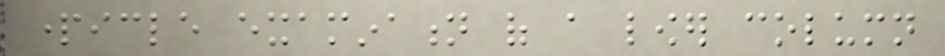particle examination of a lower column
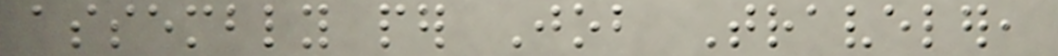assembly per Job Traveler,
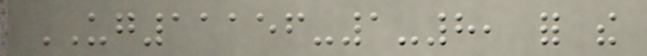UG11156-1-8, for the
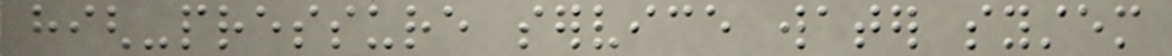high-pressure service water system
